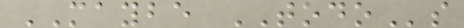MAYBE TODOs
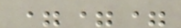===
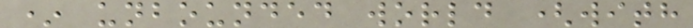* unbounded world (with
